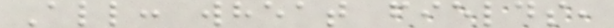All: wheat fields,
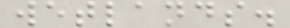wetlands.
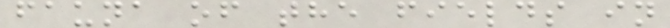fauna of the fields in
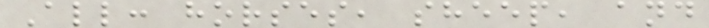All: horses, sheep, and
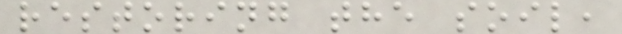restoring the soil,
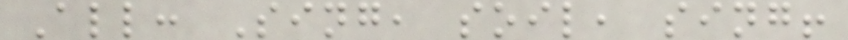All: Sing, soil, sing!
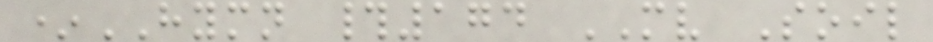*HYMN #174 MV Soil
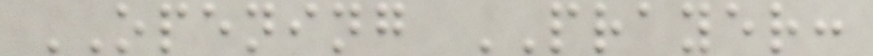OPENING PRAYER:
